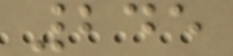245
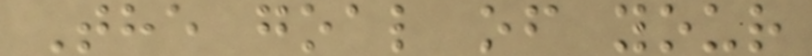The goal of your
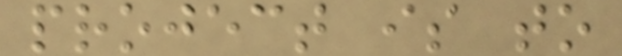project is to
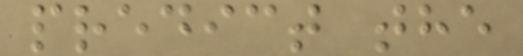predict the
